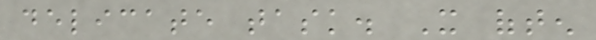delicate task. It often
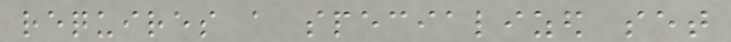requires a specialized set
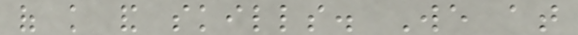of knowledge and skills. We at
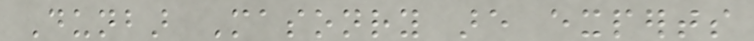Dunbar Masonry are experts
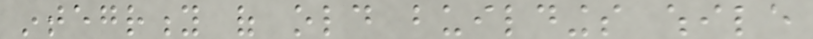integrity of old buildings while
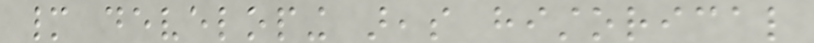many developing areas historical
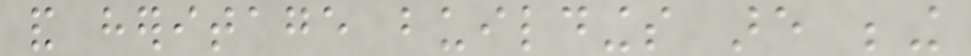and heritage buildings are being
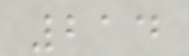214
